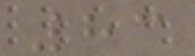83
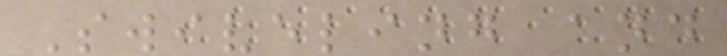Swiveling and
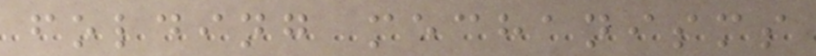folding mechanisms
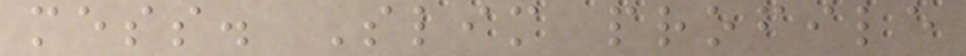mess. Slim profile
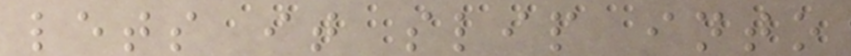lets it slip into
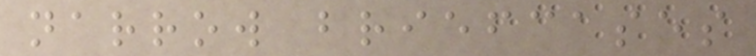narrow briefcases
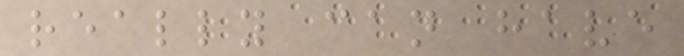really can have
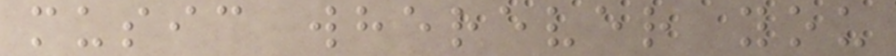music wherever you
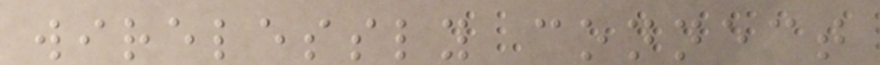wirelessly connect
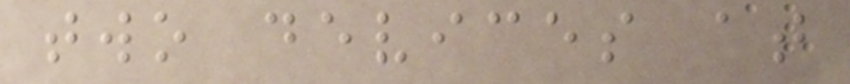two devices at
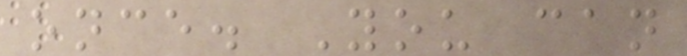once. You can
